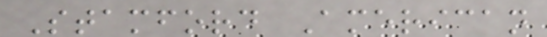Stamford American
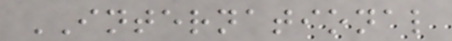INTERNATIONAL
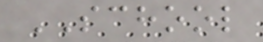SCHOOL
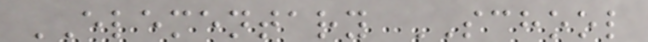ELEMENTARY SCHOOL
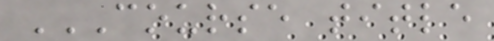COURSE TITLE
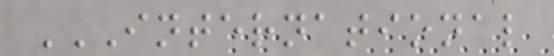INTERNATIONAL
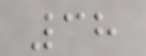38
